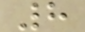8
